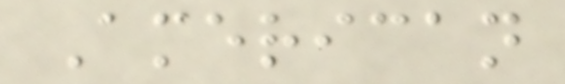American
